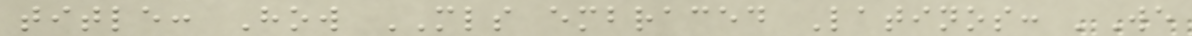title: How MLS embraced Latinos: 'We
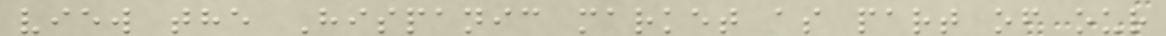view the Hispanic market as part of our
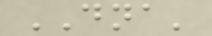DNA'
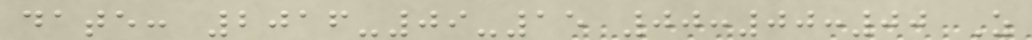date: 2016-09-15 00:00:00 Z
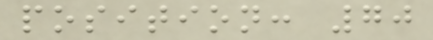position: 70
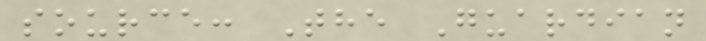source: The Guardian
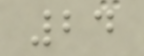24
